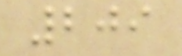209
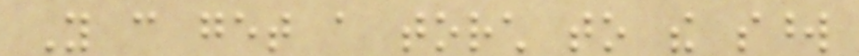You can get a torch to the sword
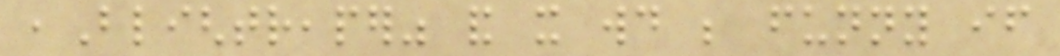,Blightreaper" and it would be funny if
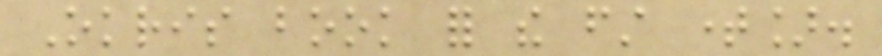Okris book for the first time].
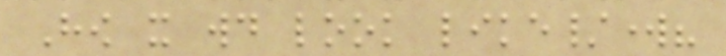How it would look like/work?
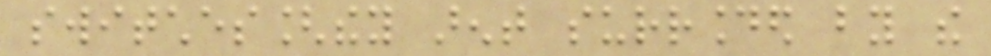switches[they arent surrounded by the
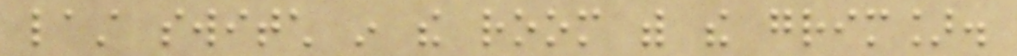last switch in the room with the grim].
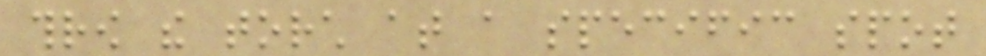throw the torch at a specific spot
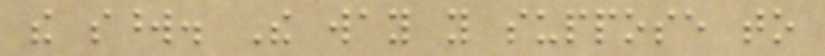the sword. The way you suppose to
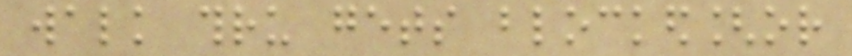walk thru gets blocked[or
